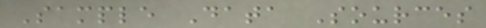Sample Data Sources
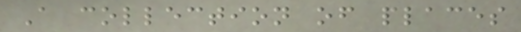A collection of places
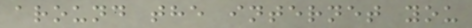around the internet you
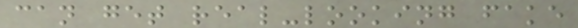can get real-looking fake
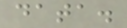data.
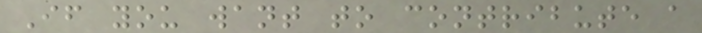If you want to contribute a
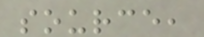source,
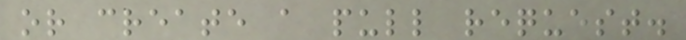or create a pull request.
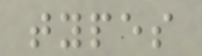types
